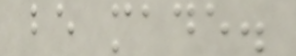be made.
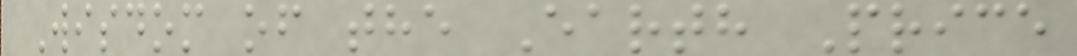Wisdom of the Earth Price
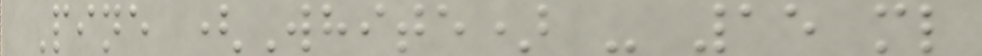Pine (White) - 15 ml
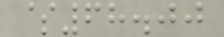$68.00
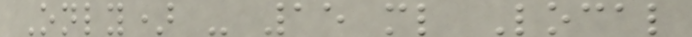Only) - 15 ml Local
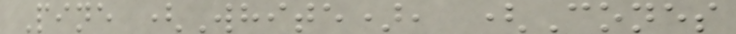Pine (White), (Cones
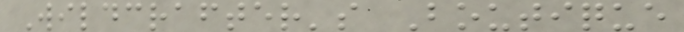Wildcrafter's Boutique
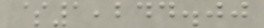$1,244.00
